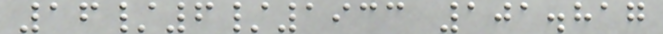16/6/1933 101.817
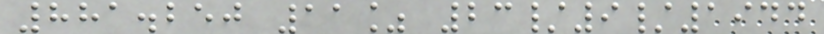881.250 11% 23/9/1944
